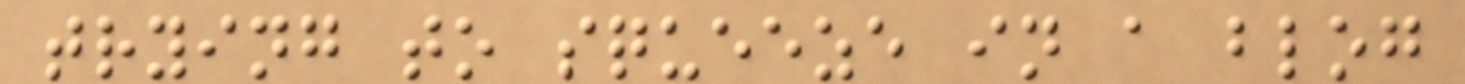trying to squeeze in a blog
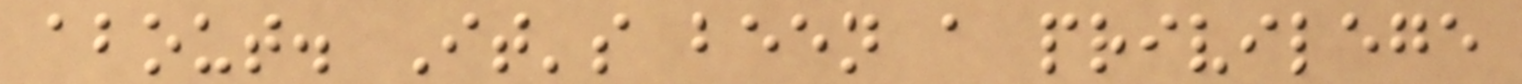about. It's been a privilege
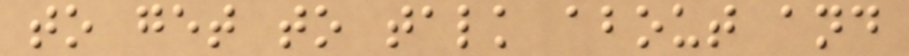to get to talk about and
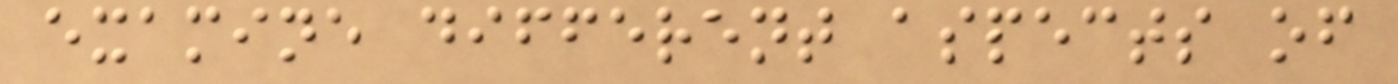examine different aspects of
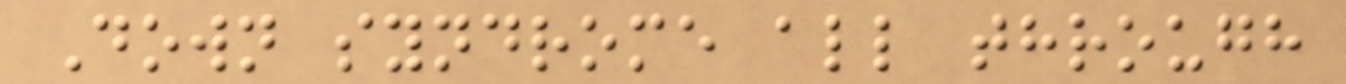Down syndrome all through
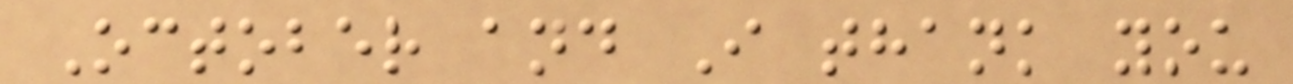October and I thank you
